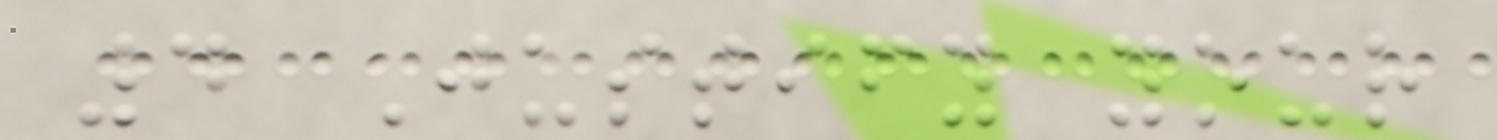4 Justify your
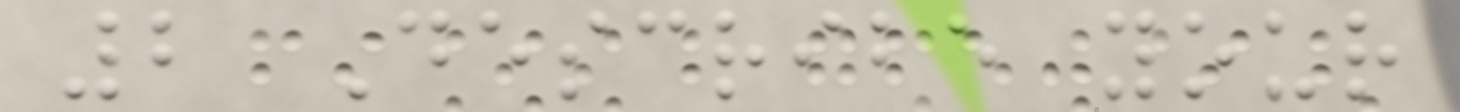2 Describe your
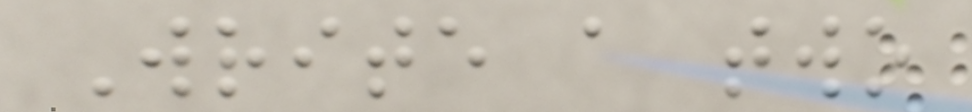Write a two
